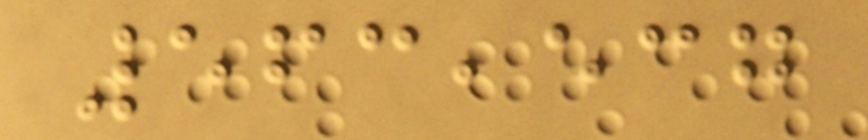563,537
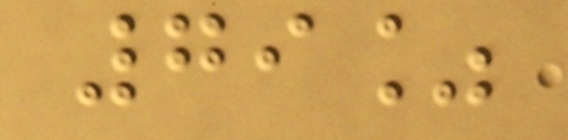79%
